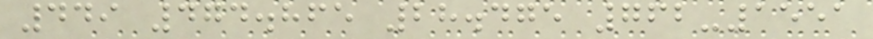449 474.865 28.475 762-1551
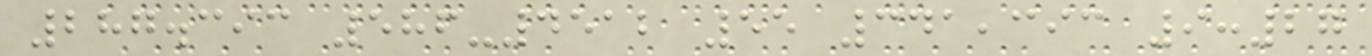287.393 586-4512 55 341,393 9:27
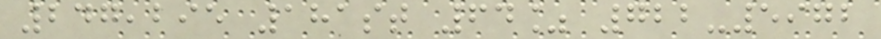247,295 181st 64% 722-5972
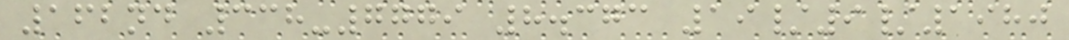162nd 338-7779 8.373 19/9/1980
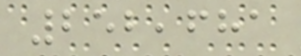252,681
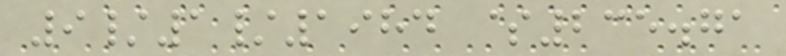9/1/1984 $235.71
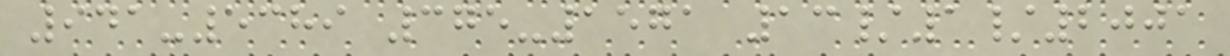941-5389 375-1571 13/1/2001
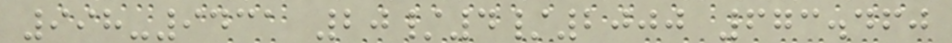998-9431 20/4/2000 673.460
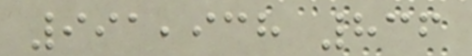991,938 836
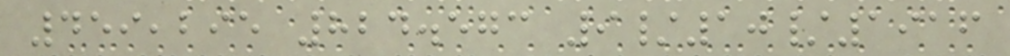459,295 824.573 9/10/1916
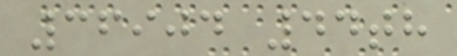36904 44th
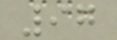97
